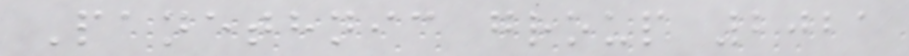Panethnic group 2021
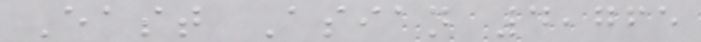East Asian 4,765
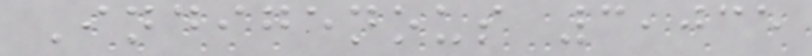Indigenous 3,035
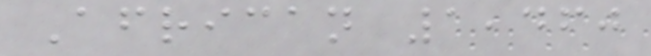African 1,460
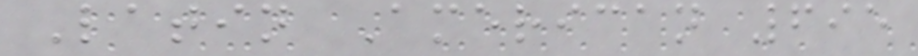Latin American 695
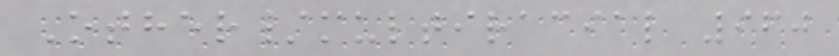Other/multiracial 960
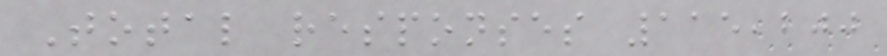Total responses 115,200
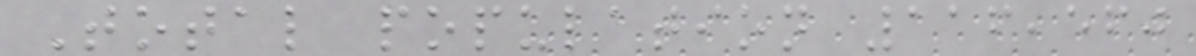Total population 116,560
